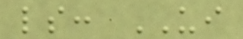ls: UI
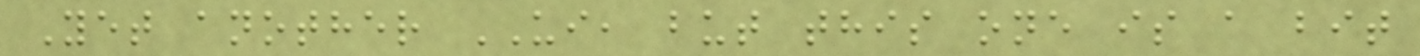Yet another UI, but this one is a bit
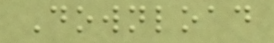Download
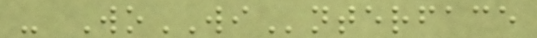- WoWInterface
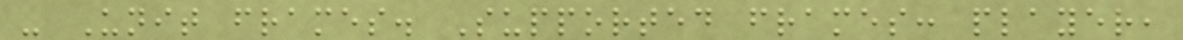- Unit frames. Supported frames: player,
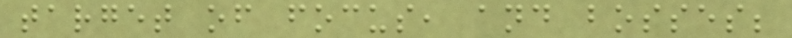target of focus, and bosses;
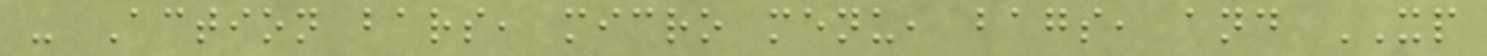- Action bars, micro menu, bags, and XP
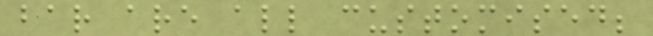bar are all customised;
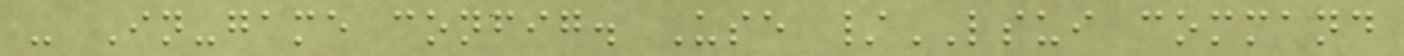- In-game config. Use /LSUI command
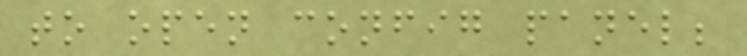to open config panel;
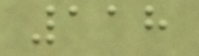118
